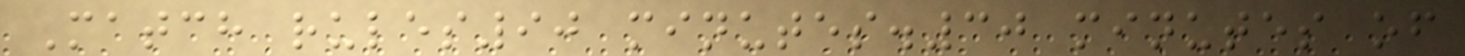Match rules90 minutes.30 minutes of
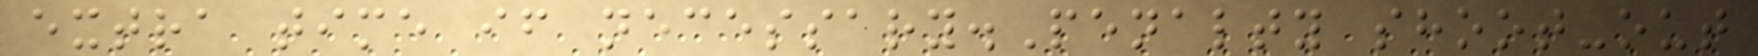extra time if necessary.Penalty shoot-out
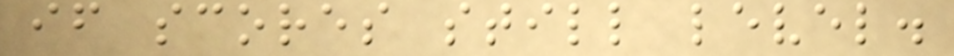if scores still level.
